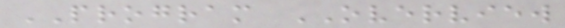PROGRAM OVERVIEW
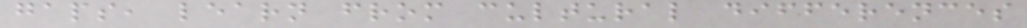gaps, learn from cultural differences
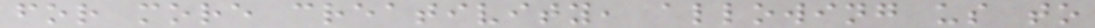for more creativity, allowing us to
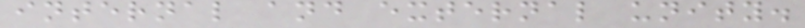internal and external unity.
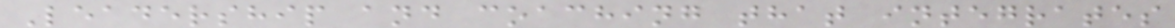Leadership and coaching that integrates
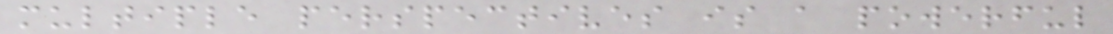multiple perspectives is a powerful
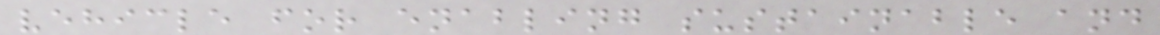vehicle for enabling sustainable and
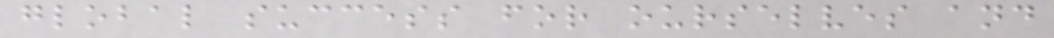global success for ourselves and
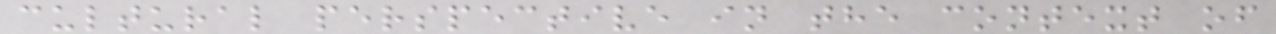cultural perspective in the context of
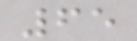65
